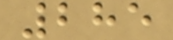285
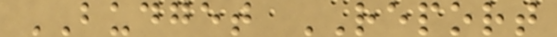BUDGET REPORT
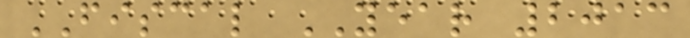FISCAL YEAR 2013
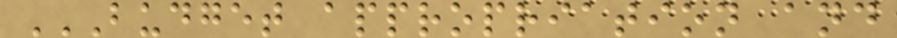BUDGET APPROPRIATION AND
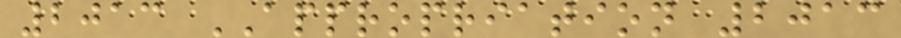2013 APPROPRIATION 2013
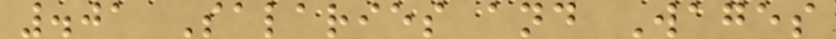.01 Salaries and Wages
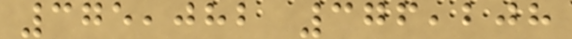375,082 376,208
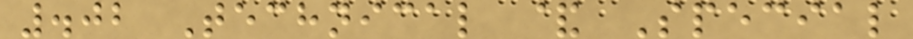.02 Technical & Special
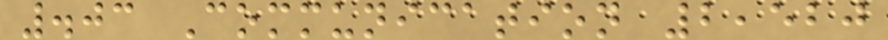.03 Communication 2,520
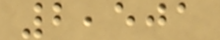2,501
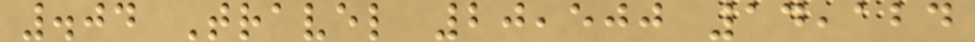.04 Travel 20,500 14,124
